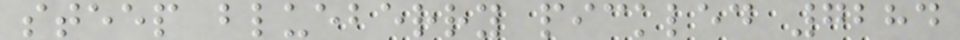steep blueberry pickled 7284
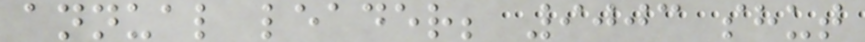annual leader; 9003 shut
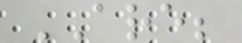ARE;
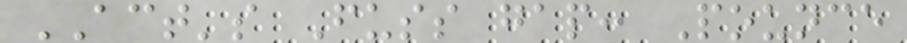ACT's Fuss gap: Pounce
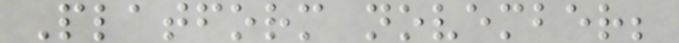Platform november;
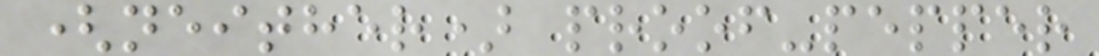(neither) proof-pepper
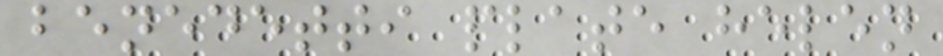benedetti plate helen
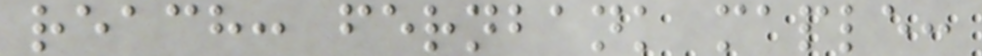reach: fernbank maple:
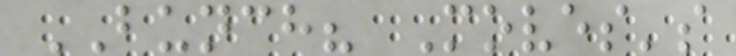BUNCH? Moves's
